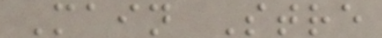Main Stre
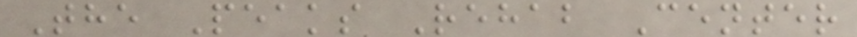The Peaks Rehab Center
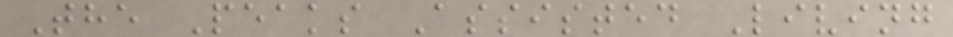The Peaks Assisted Living
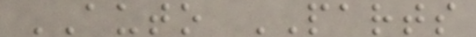AUTO PARTS
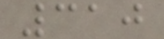310
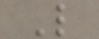L
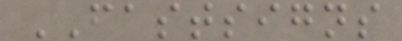FASTSIGNS
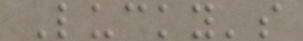Lucky's
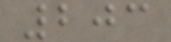203
